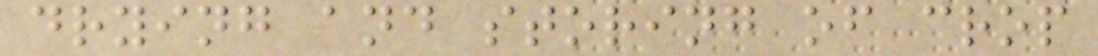drying and storing of crop
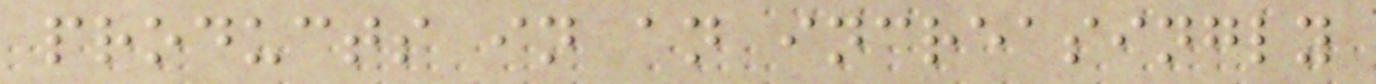products in an increasingly
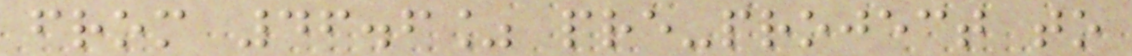from 46.6% pre-project to
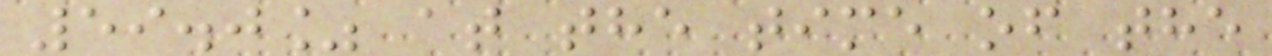59.0% at the time of the
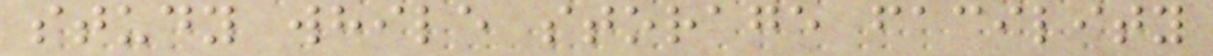study while storage facility
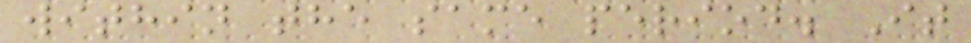within the same period. It
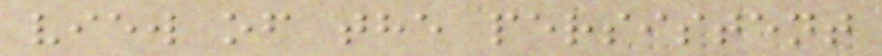view of the persistent
